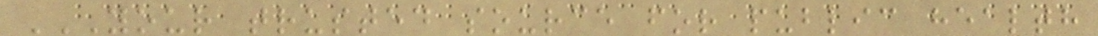YOUR TRUSTED SOURCE FOR PUBLIC HEALTH
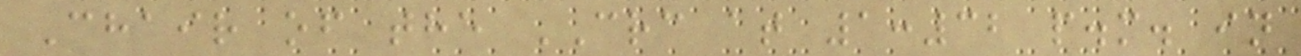Chair of the CRC at 1:32 p.m. in
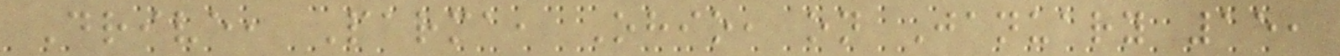Drive, Parma, Ohio, on January 15,
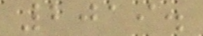2019.
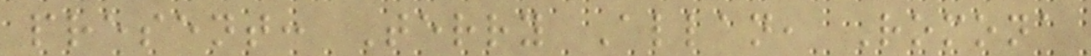present: Terry Allan, Romona
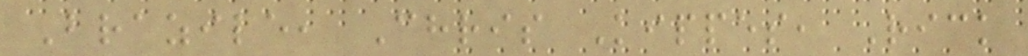Brazile, Chris Kippes, Rick
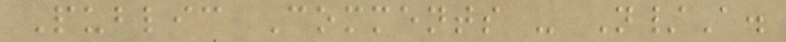Public Comments - N/A.
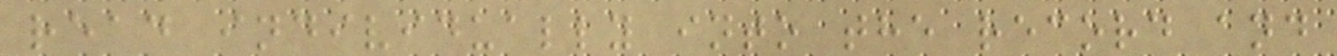read individually into the record and
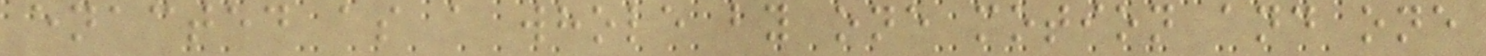enacted as a whole by one motion and one
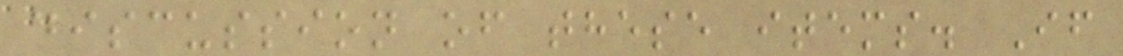discussion of these items. If
